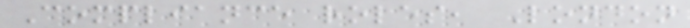Compliance roles, London
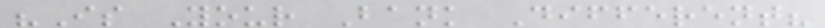"Is Your Bank Different?
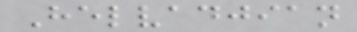Helvadjian
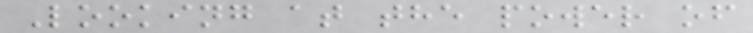Looking at the power of
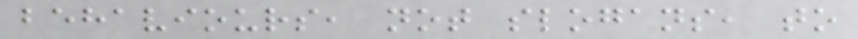behaviours, not slogans, to
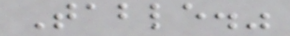Table."
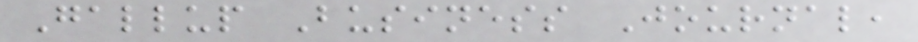Gallup Business Journal,
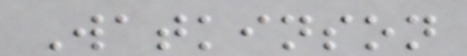Watkinson
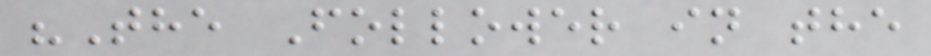"The Follower in the
